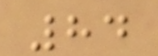84
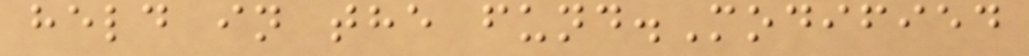held in the fund.Modified
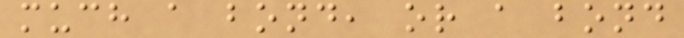much a bond, or a bond
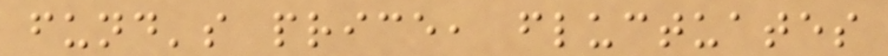fund's price, fluctuates
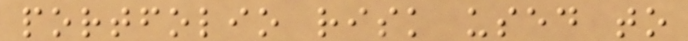portfolio risk used to
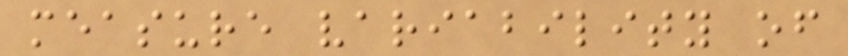measure variability of
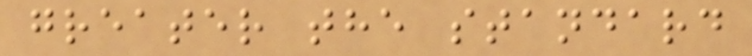greater the standard
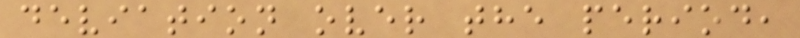deviation over the period,
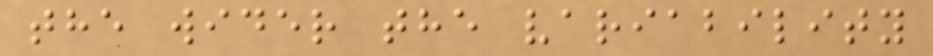the wider the variability
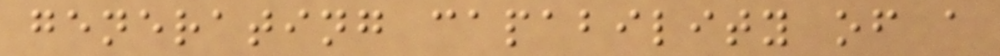generating capability of a
